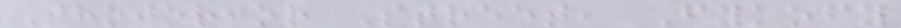Thojorjor Street, Fykofy
